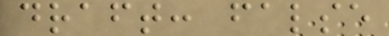draft: false
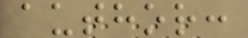author:
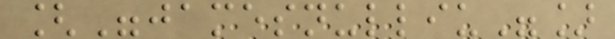["jamesnulliu"]
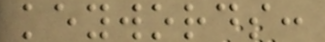keywords:
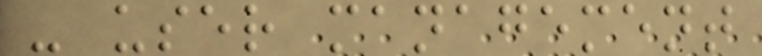- user management
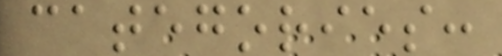categories:
